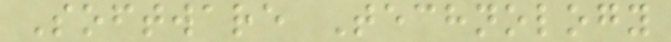Software Technology
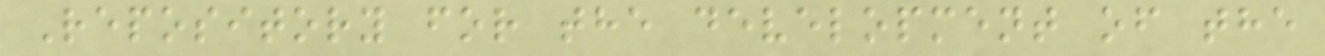Repository for the development of the
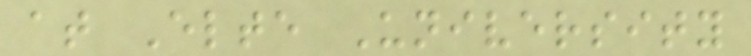at Elte University
